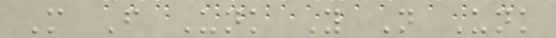M F Unk Y N Unk
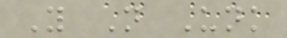Y N Unk
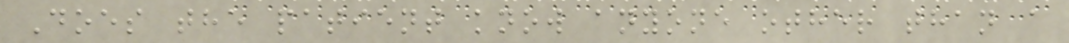Does the patient know anyone other than a
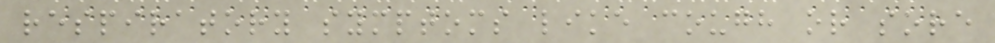respiratory symptoms like cough or sore
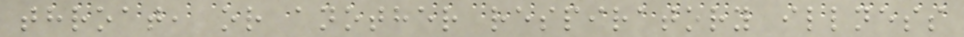throat, or another respiratory illness
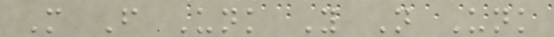M F Unk Y N Unk
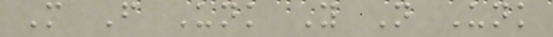M F Unk Y N Unk
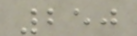250
